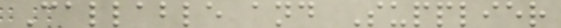Callable and Supplier
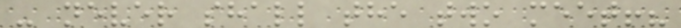- never shall the two meet!?
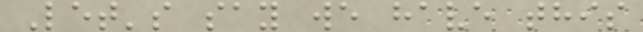Let's say we have this
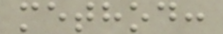method:
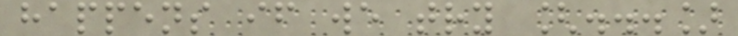happens if we try [...]
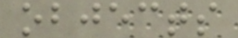objects
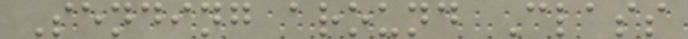Sending around Class
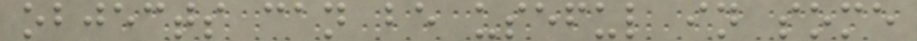objects can be useful in some
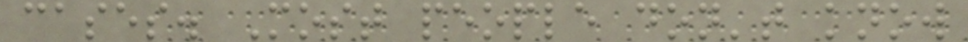cases. Most people don't know
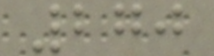270
